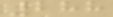288
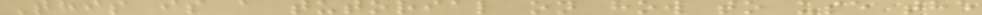This is a tutorial on how to use the
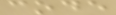code
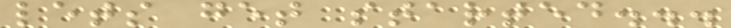lets get started...
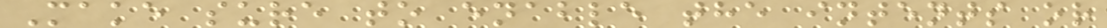Make sure to enable the intents or
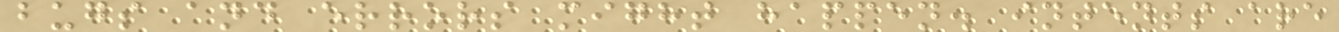bugs and errors might happen. intents are
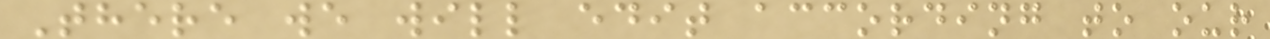There we will edit according to our
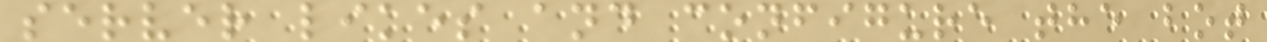server likes and configure the bot
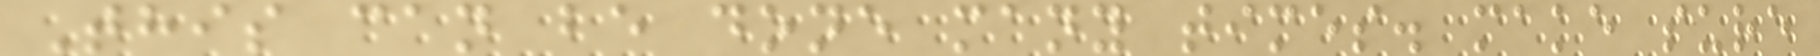This can be done many times. make sure
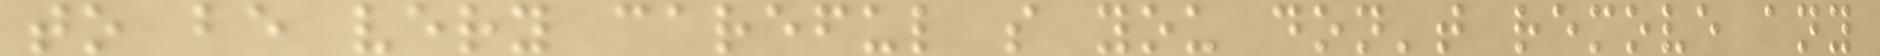to be very careful s you don't remove any
